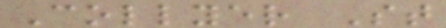Collyer St
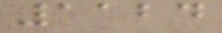1124
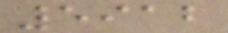5912
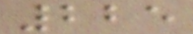225
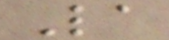La
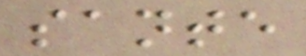sante
